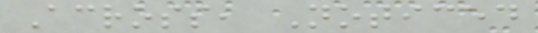Across, Noticed
